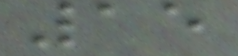15
